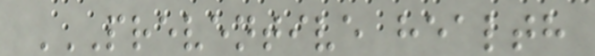PREVENTIVE HEALTH
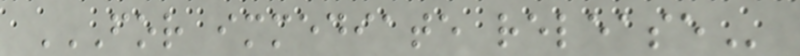FOR IMMEDIATE RELEASE
